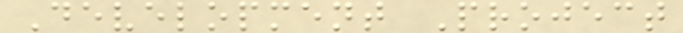Development Project
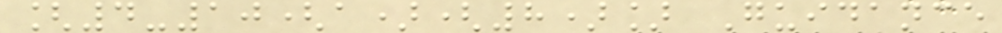[4-10(a)(8)] Guidance
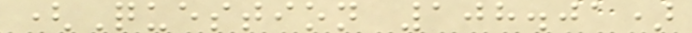(Question 108.01)
